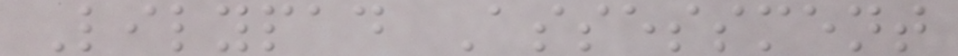Lilypad Assessment
